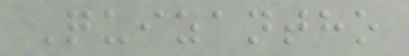Quizantho
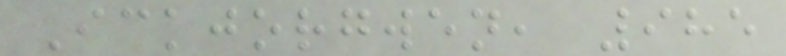Ickjorgwen, 985
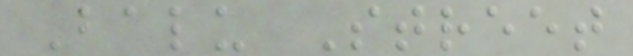Balu Street
